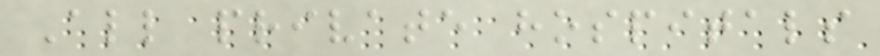All private hospitals
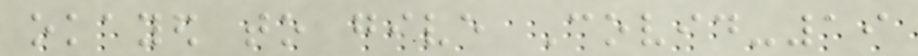okayed to give Covid-19
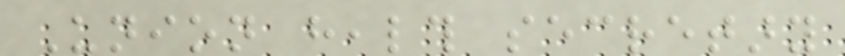Union health secretary
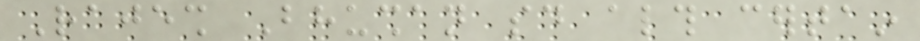Rajesh Bhushan said although certain
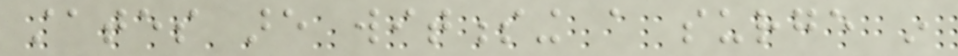states are witnessing a surge in
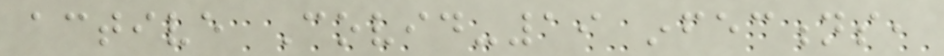active Covid-19 infections,
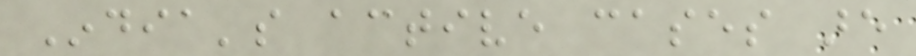India's active cases are
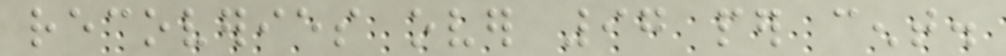recoveries over 97 per cent.
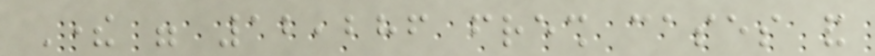There were 12,286 fresh cases and
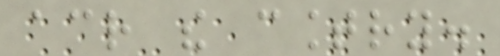across the country.
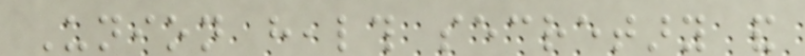Union health secretary and
